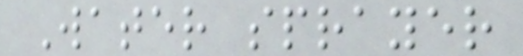Water sprayer
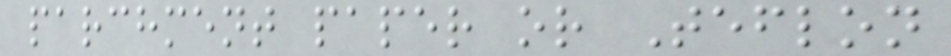parchment paper or Teflon
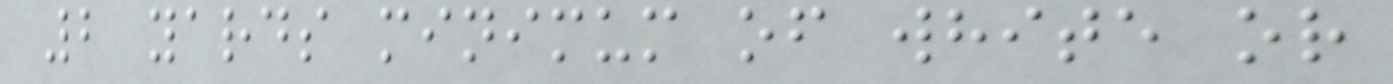2 yards minimum of white or
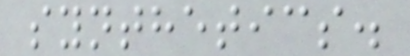synthetics.
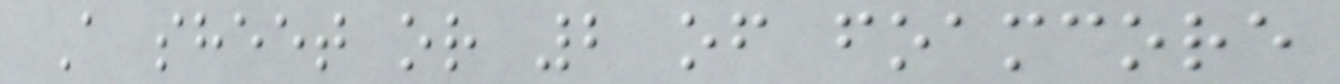A sheet or 2 of foamcore
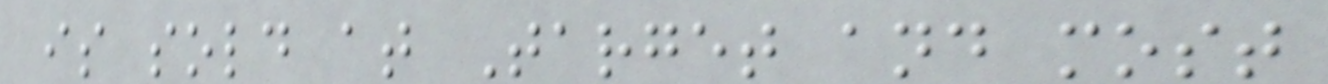is sold at Target and most
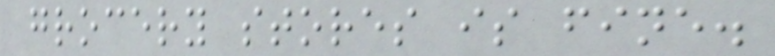grocery stores is fine.
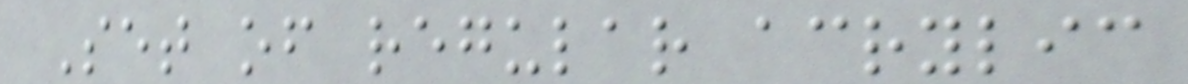Set of regular acrylic
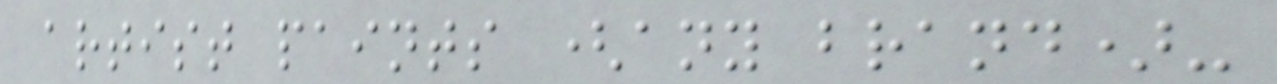artist paints (any brand)-
